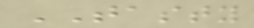TASTY
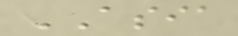ASIA
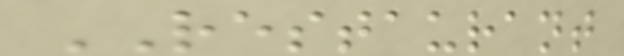RESTAURANT
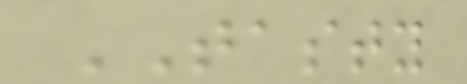TASTY
